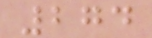274
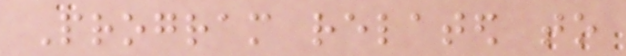Program related to
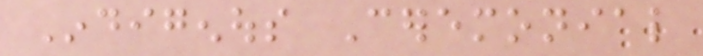Indigenous Ceremonial
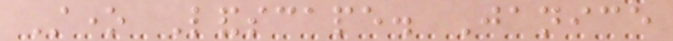Stone Landscape. Janice
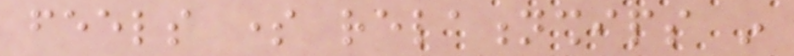feels some relationships in
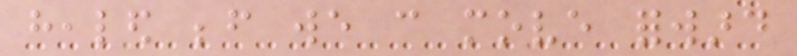healed before we can move forward
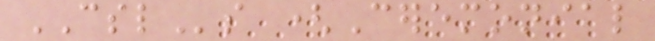CSLs (Ceremonial
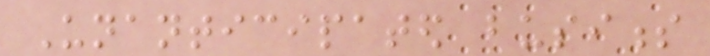Unanticipated business
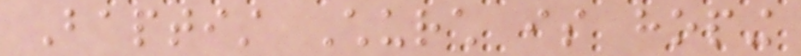Baptist Church is hoping
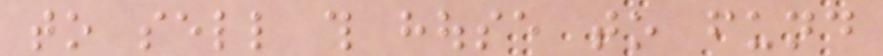to sell this house to fund
